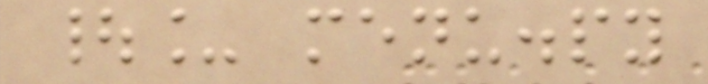|_ menu.py
